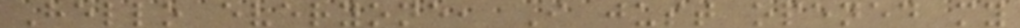Hello everyone, I just opened my
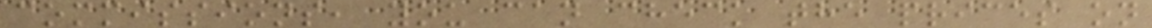commissions, you can check the prices on
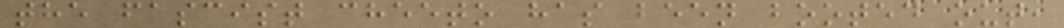the fascist cheeto has been booted out,
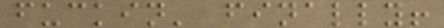fuckin' finally!
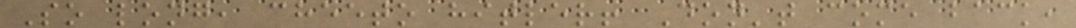So long, cheeto hitler! Don't come back,
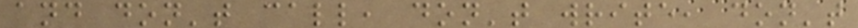and don't call, don't write, don't
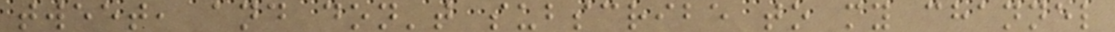tweet, and don't subscribe to my channel
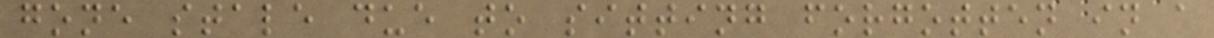gone stale due to sitting forgotten in a
